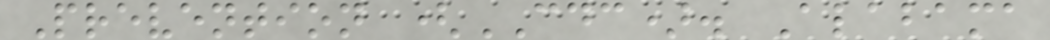Prevention (CDC). Alabama
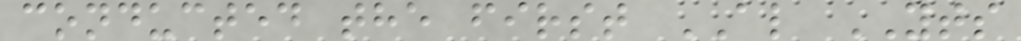conducted the first AL YTS
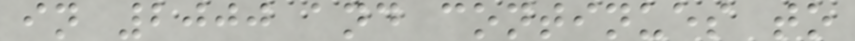in 2000 and continues to
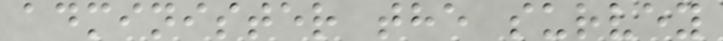administer the survey
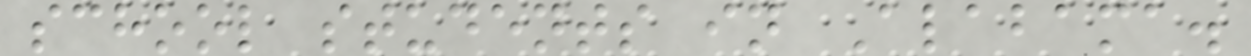school students in Alabama.
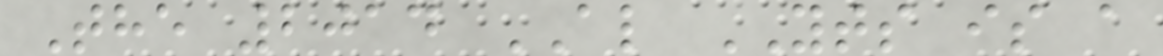The 2014 AL YTS is a
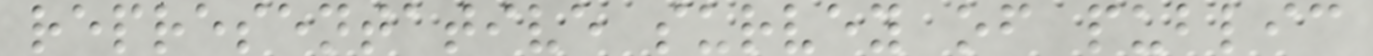representative survey of public
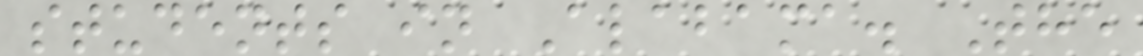students in Alabama. The
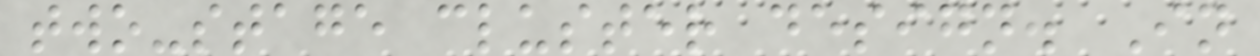two-stage cluster design. In
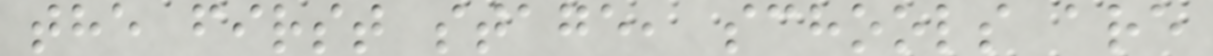the first stage, schools are
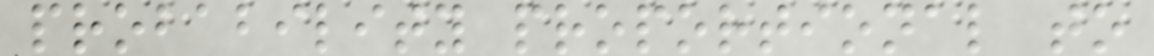probability proportional to
